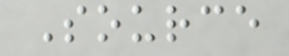Source
